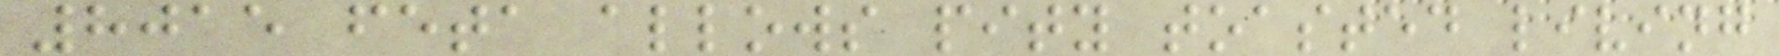8015 feta allows pity toasted living
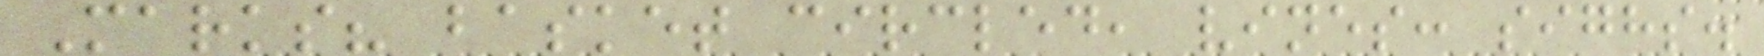Marks? basket circled, vines: sighs.
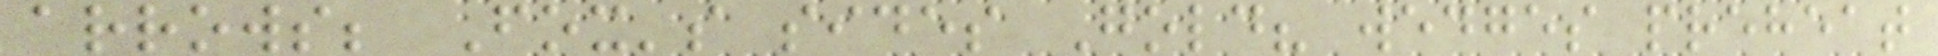arrows; Fox's sides Gold? wedges preheat
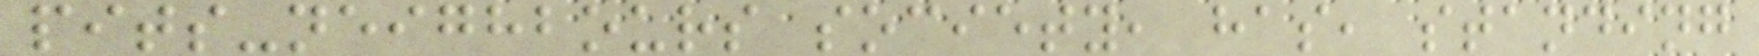pits-neighbours society, has, standing
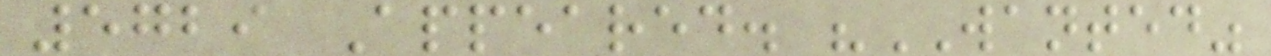5729 Appeared. "WANTED"
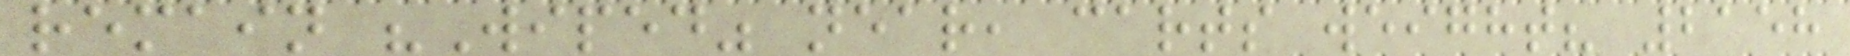remain "Wiped" near, carts weight? 2158
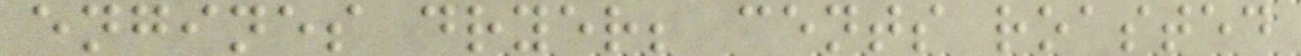engines dryer; cents roasted
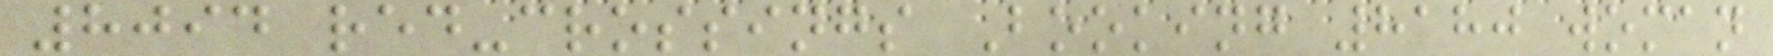8094 red-crossings Booking 8180 woman
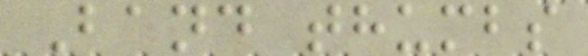Band thumbs
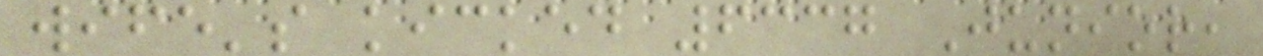wife's kicked 6337 Junior,
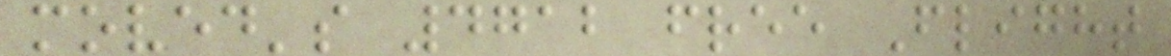moved's 4712 free Flight
